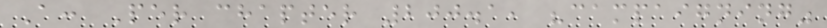A: Per chapter 200.1, "campaigning"
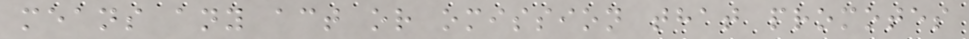means any act or omission that promotes
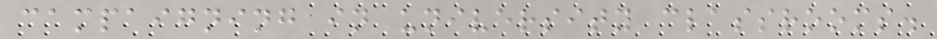campaigning in university classrooms.
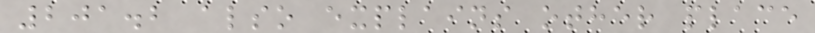201.2 also explains other place
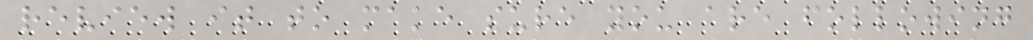review it to make sure you are following
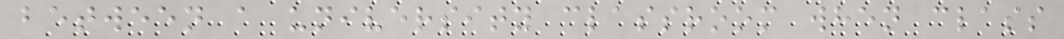between a university classroom when class
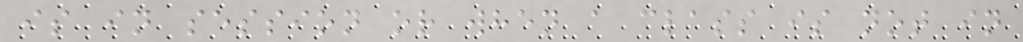is in session or when a class is not in
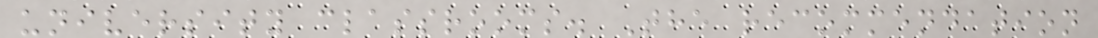university classrooms. The recommendation
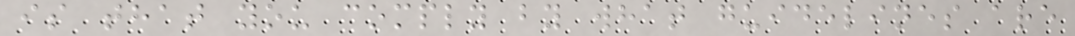is that you comply by what guidelines are
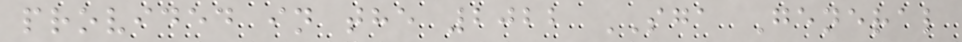provided in the 2022 SGA General
